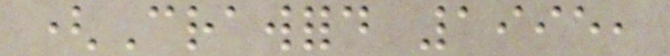(Crawford 1995,
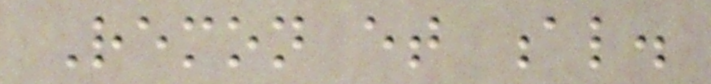Remon et al.
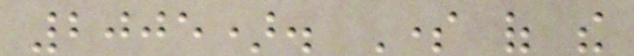2005). Some of the
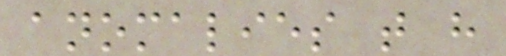anomalies that have
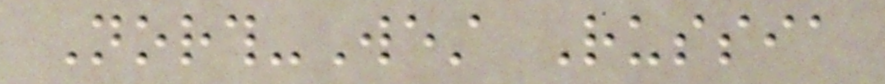North-West Russia
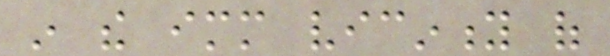in the immediate vicinity of
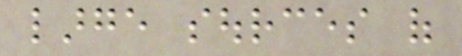large sources of
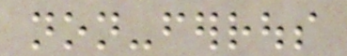non-ferrous
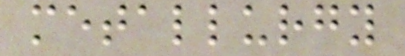metallurgy
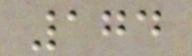174
